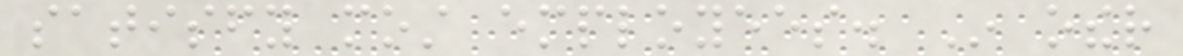satisfy most employees. In other
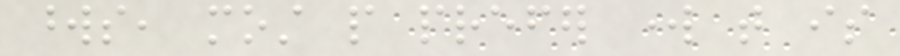words, most people prefer work that is
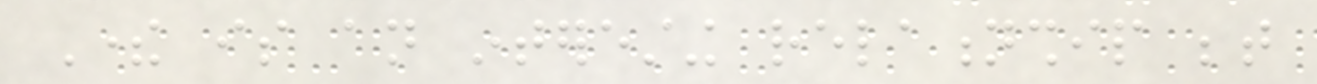There is an interesting relationship between
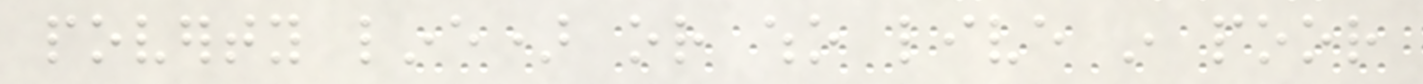poverty line) or who live in poor
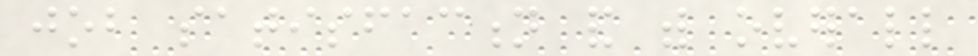job satisfaction and with overall
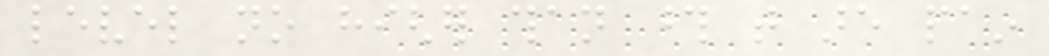level no higher than those that are pain
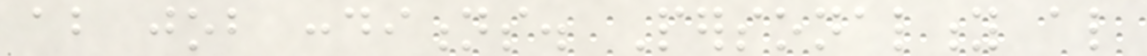about job conditions. Personality also
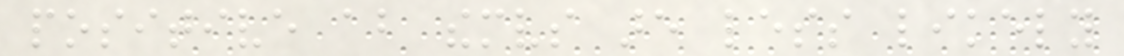positive about themselves are less likely
